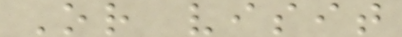Or visit
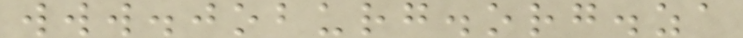www.joburg.org.za
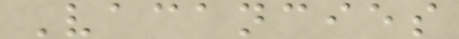Vacancies
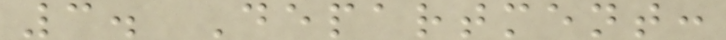3. Department:
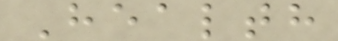Health
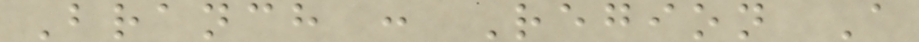Branch : Region A
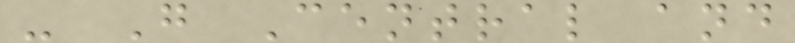- G Central and
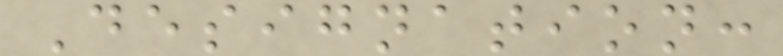Designation:
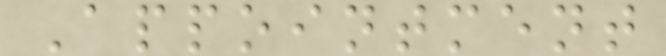Appointment
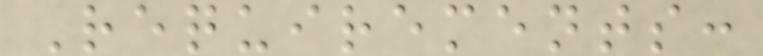Requirements:
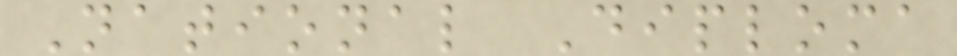National Diploma
